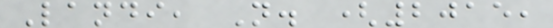Landi, N. (2015,
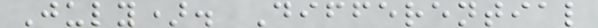July). Differential
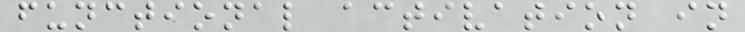functional activation in
